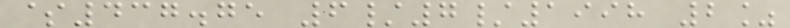$437.75 6/7/1998 2%
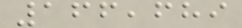166,689
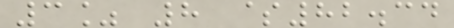3% 8 $82.34
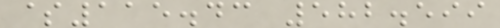$115.43 582.599
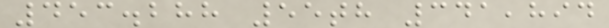453.288 55th 341,894
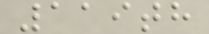119th
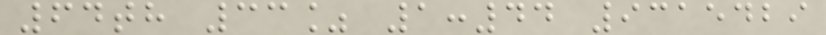64th 33% 1:44 9315429
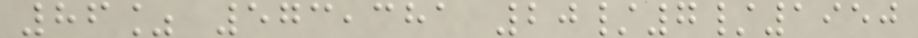86% 573,381 20/7/1950
